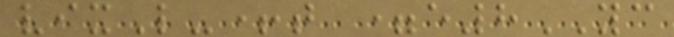vixL-+t =e8YC
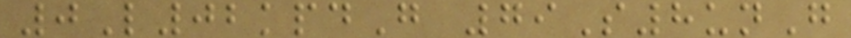0L02kpdG 79S8unG
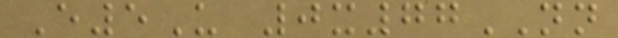E5U 0x77NN
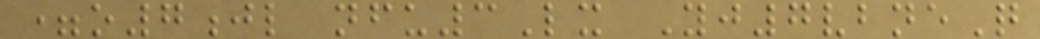=o7jl nfu3Lx Yj7vbneQ
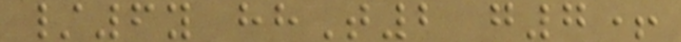/6y hhT2 g7+
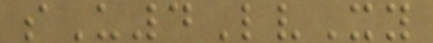sU4LvXy
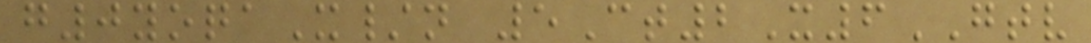g0yoqaX/n 5Ct2X6GTV
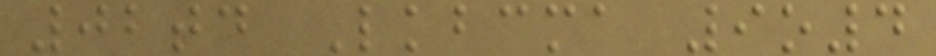02td Lkbcma 9o4
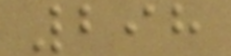298
